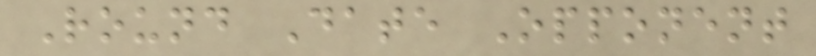Round Date Opponent
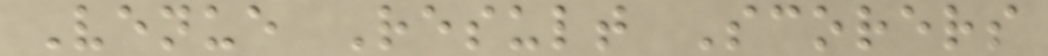Venue Result Scorers
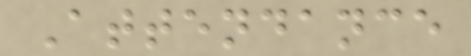Attendance
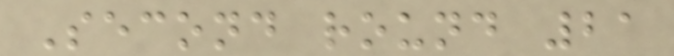Second round 21
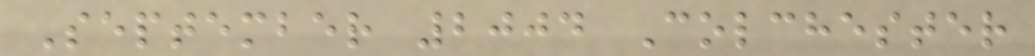September 2004 Colchester
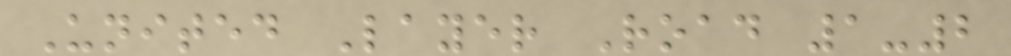United Layer Road 1-2
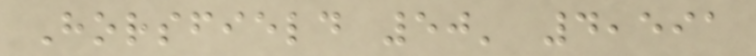Horsfield 50' 4,591
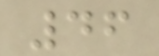46
